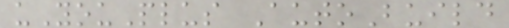uYouPlus AutoBuild
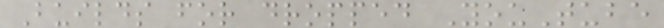Builds for dropped YouTube
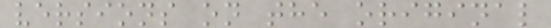versions on the original
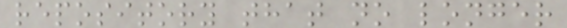repository that no longer
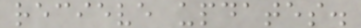recieve updates.
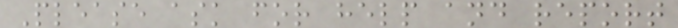Please ask for help and report
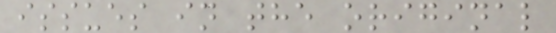issues in the original
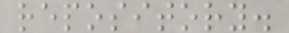repository.
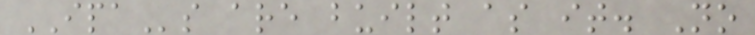IPAs are built as it. No
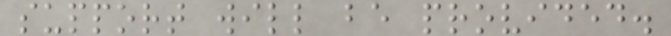support will be provided.
